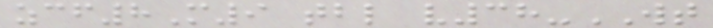zcf8M9 tbl v38-WT
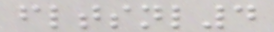fltsnl4
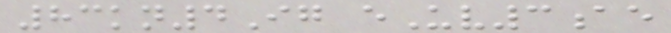83kn4Ig eUv3ae
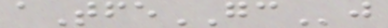aTfeGCj
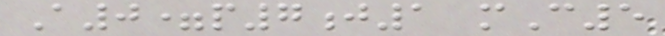A0=p7j1 mC5
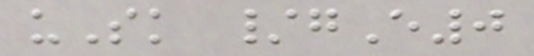uSk /gE0
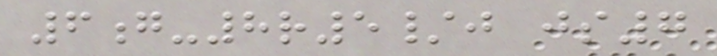6g-8r5/j js7
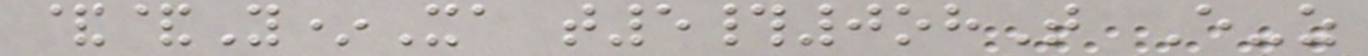&&Y*Xa t5#0ohT E-z
